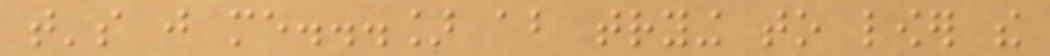that's just me...] about trying to lower the
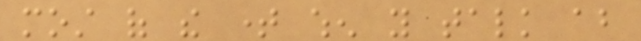most of the time when you talk about
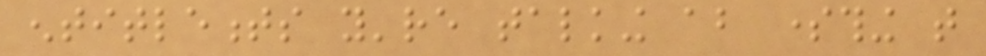entitlements you're talking about something that
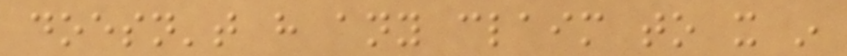doesn't have any claim to it in
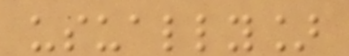usually]
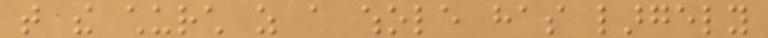that the church as a whole has largely
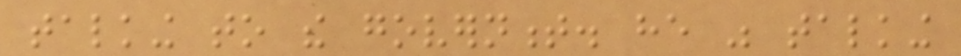talking to the government. he was talking
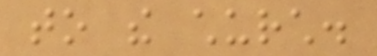to the church.
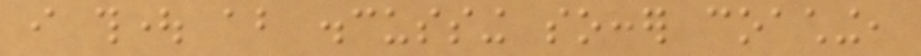i thought about discussing soccer coaching,
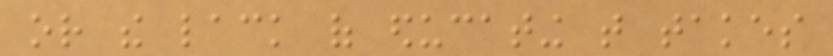or the lack of educating that takes
